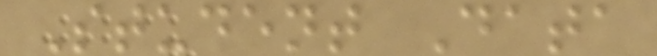Student Data
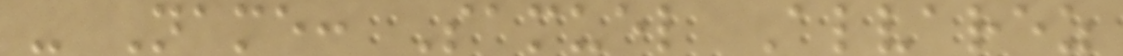- Name: Samuel Alvarez
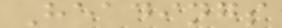Headings
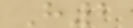H2
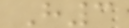H3
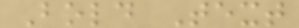Bold Text
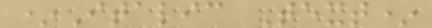*Italic Text*
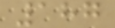187
